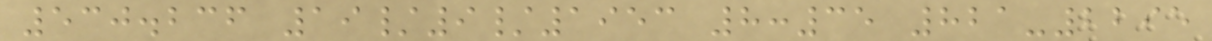530.236 19/9/1953 8:35 821-2295
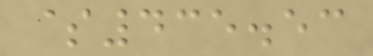$435.53
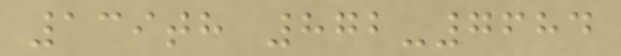139th 872-7684
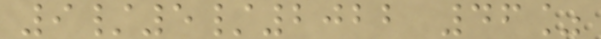9/5/2022 46%
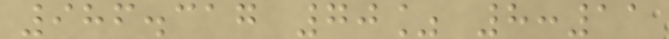986.317 70% 8:11
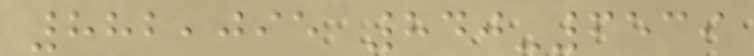882,095 840-6539
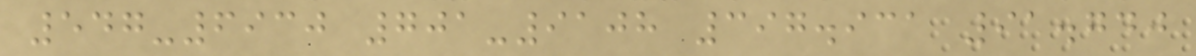547-6930 701-9108 397.931 91.740
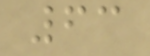63
